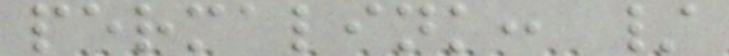permalink: /
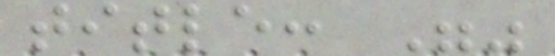title: ""
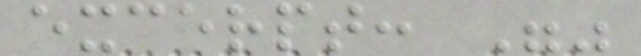excerpt: ""
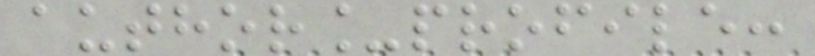author_profile:
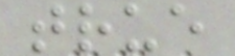true
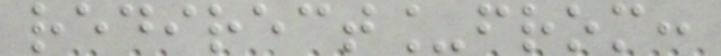redirect_from:
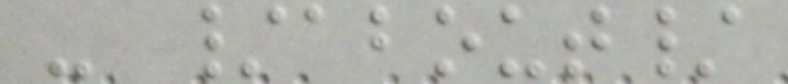- /about/
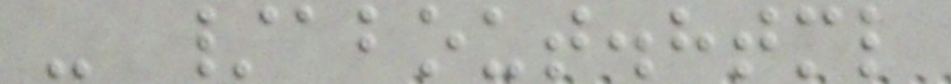- /about.html
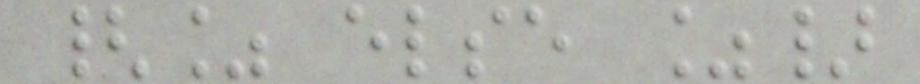{% else %}
